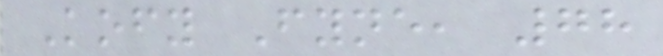Kofy Fyne, 78
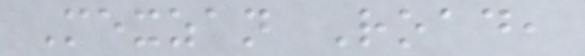Mexzan Road,
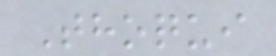Thoqui
